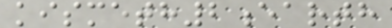kismeth2earth
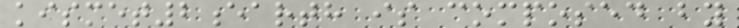kismet2earth is composed by
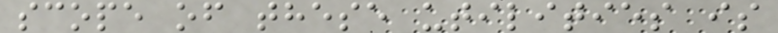scope of these utilities is
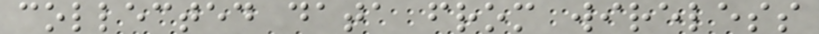collected data from wireless
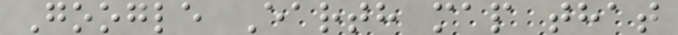Google Earth map that
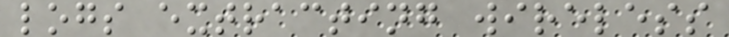logs extracting wireless
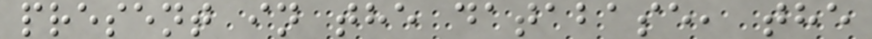present in the database, the
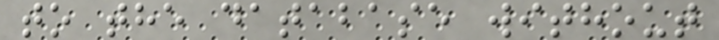to the database without
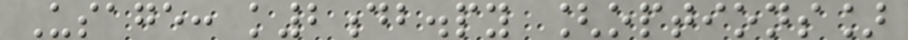Usage: k2db.py [options]
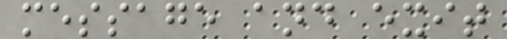message and exit
